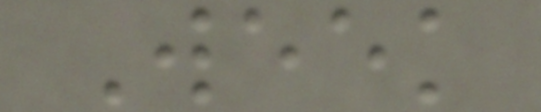Week
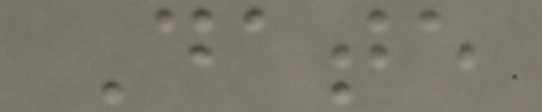Date
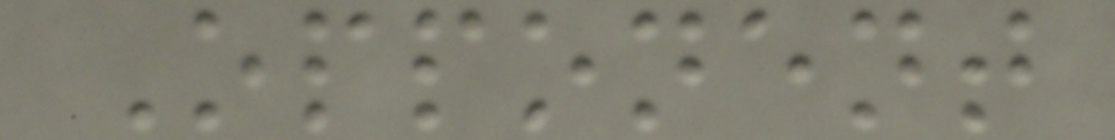Opponent
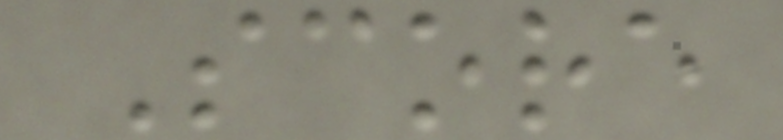Score
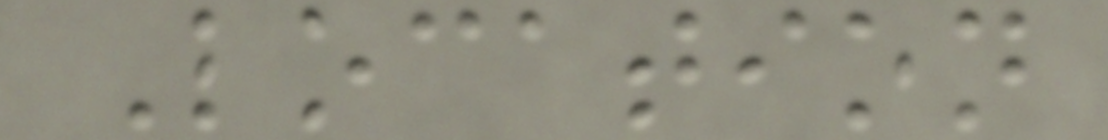Location
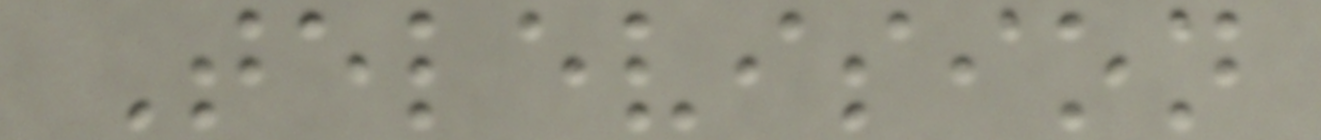Television
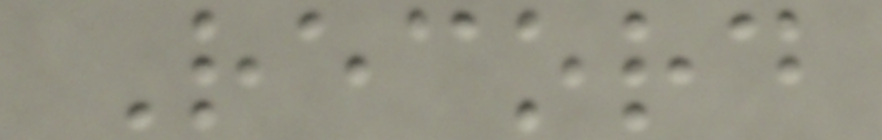Record
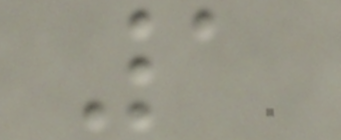1
